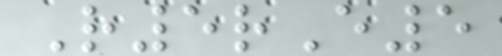R5rE5
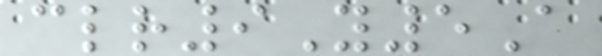clr9Y5A
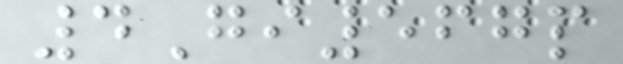4Gi567p
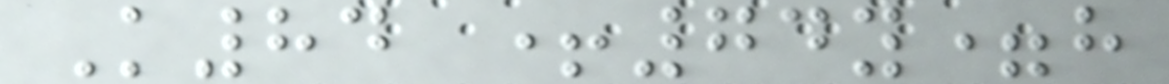K84 +74y=h
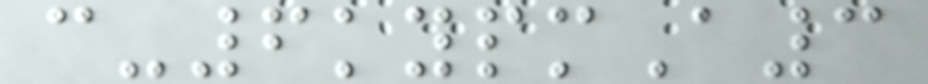c-6kypmA3
